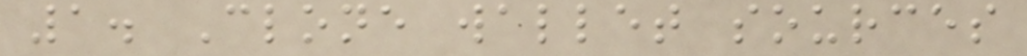1. Clone wallet sources
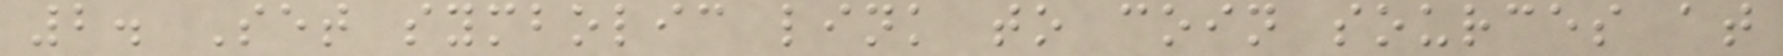2. Set symbolic link to coin sources at
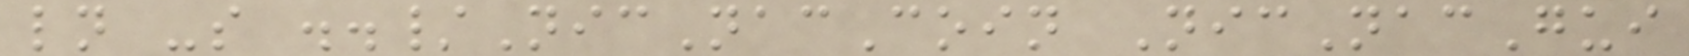ln -s ../NicNacCoin NicNacGui
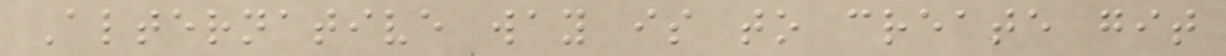Alternative way is to create git
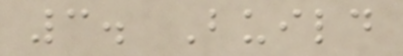3. Build
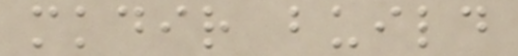mkdir build
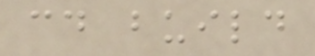cd build
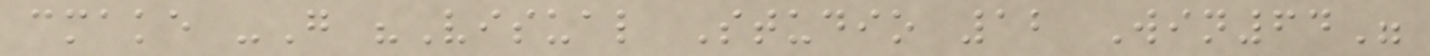cmake -G "Visual Studio 12 Win64"
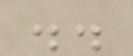..
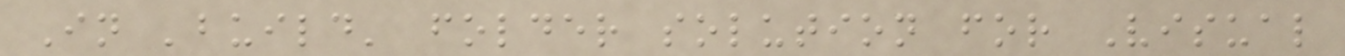In 'build' folder solution for Visual
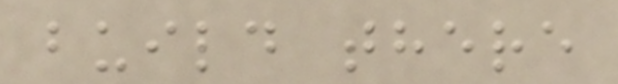build there
